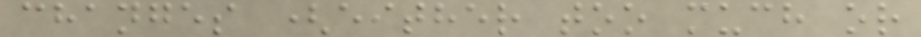changes (either too much or
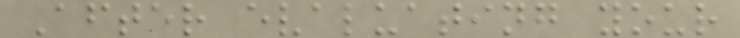After evaluating your
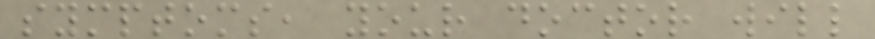symptoms, your doctor will
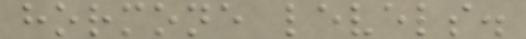hormone levels.
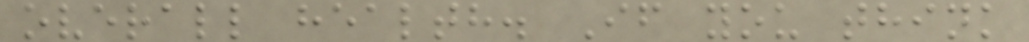overall health. If you think
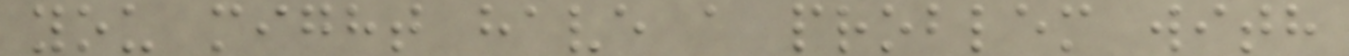you might have a problem with
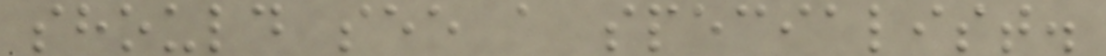should see a specialist.
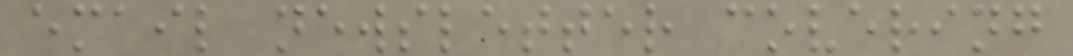email newsletter covering
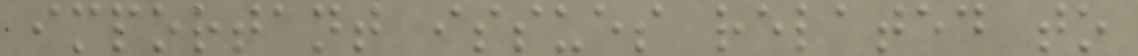important issues related to
